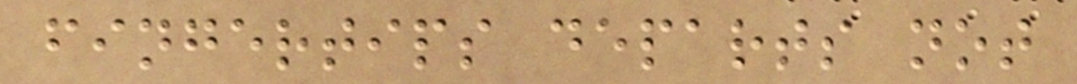fingertips departs not
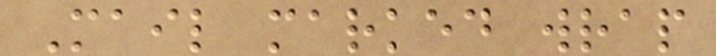Mail marked wrap
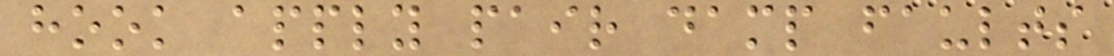hook apply pair damp faults
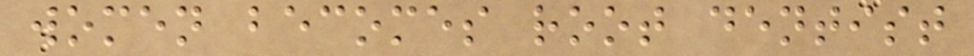women becomes root dentist
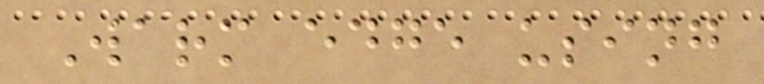Warm edge using
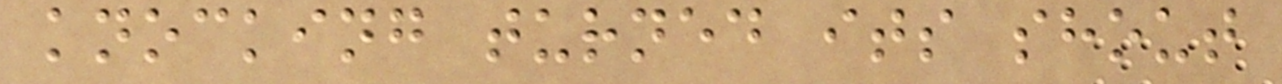knocking turned its shout
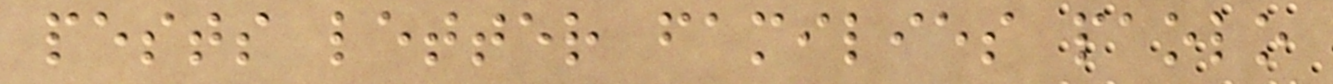pests letter families paolo
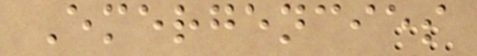Emergencies
